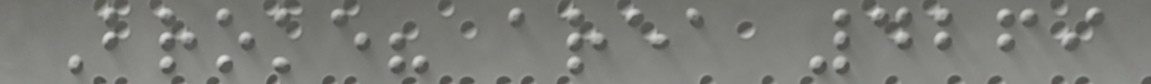Broke? area 4269
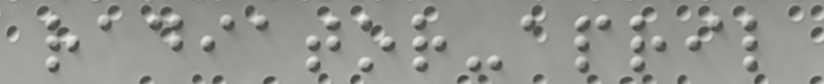radiator-april
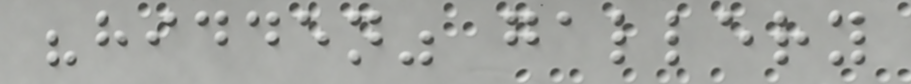"hidden" gallery
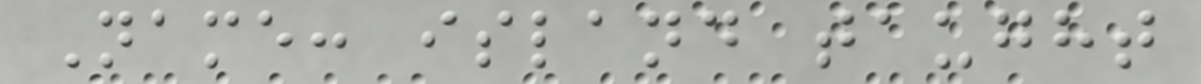Name: island taught
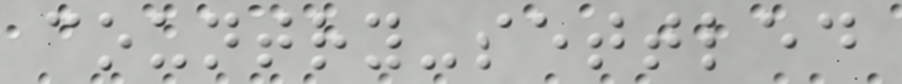country-settled
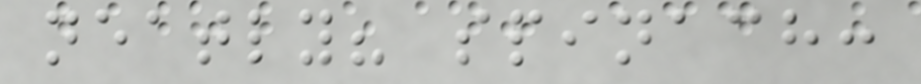neatly? spinach:
